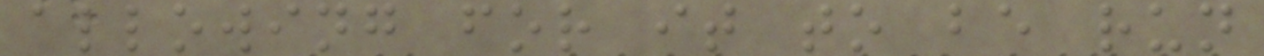allowing for it to be run
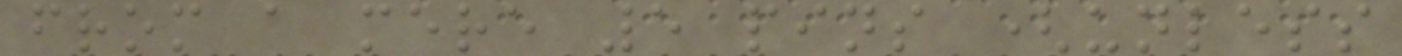from a mere 5 pins (unless
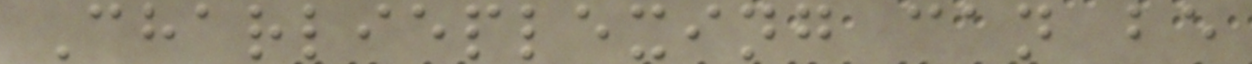Charlieplexing can be
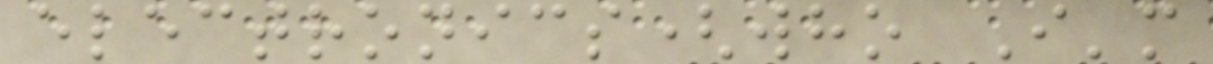electronics(who I'm
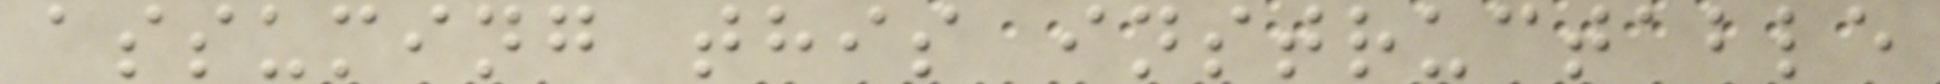assuming this instructable
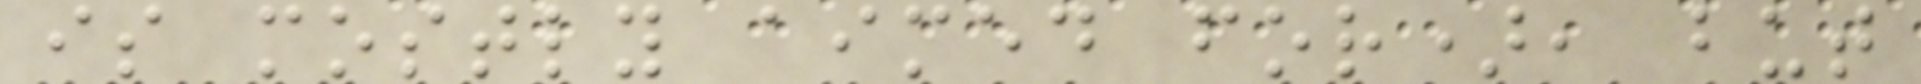is mostly aimed for), but
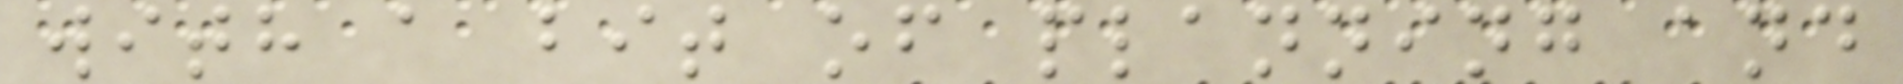with a bit of planning and
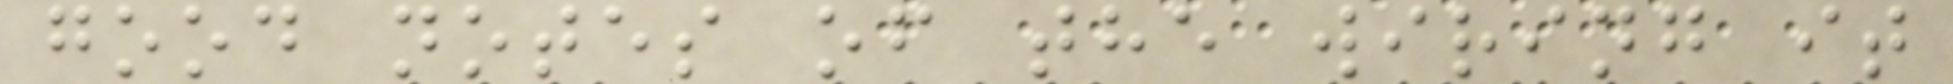good notes of the wiring it
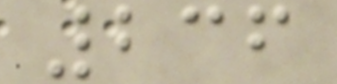236
